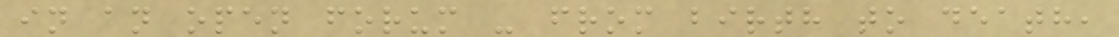in an open forum - from birth to death,
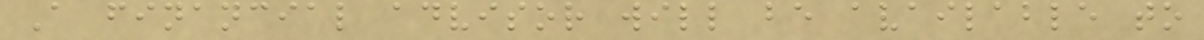A financial advisor will be available to
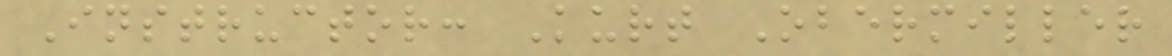Instructor: Kurt Obermiller
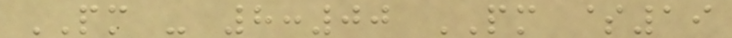PM - 8:00 PM $19
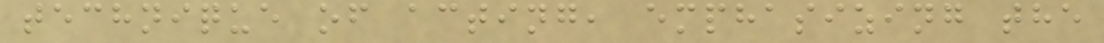technique of acting, emphasizing the
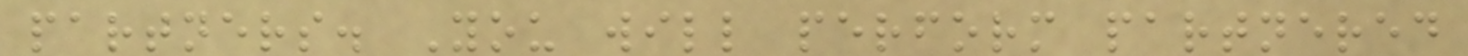partners. You will perform partnered
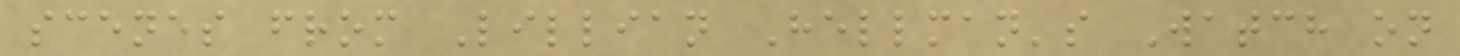scenes from Lillian Hellman's Watch on
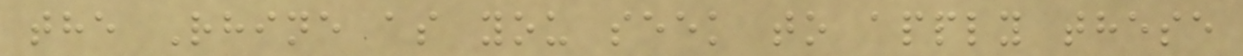the Rhine as you seek to apply these
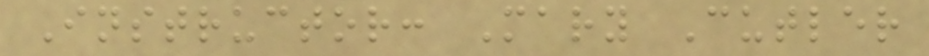Instructor: Mary Cutler
